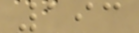193
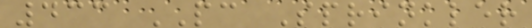433 PC Sprinkler
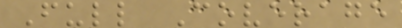Full Coverage
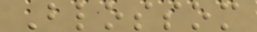Blossom
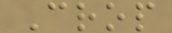Crop
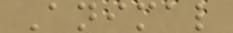Animal
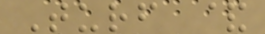Turf &
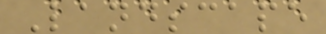Landscape
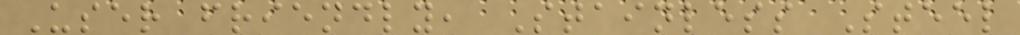User friendly, Stainless Steel
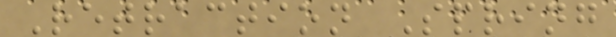Retraction Spring
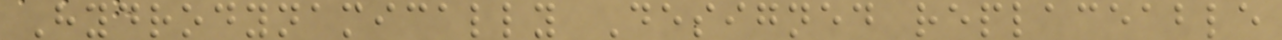Hydrodynamically Designed replaceable
